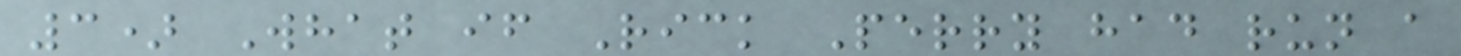3) What if Rick Perry had run a
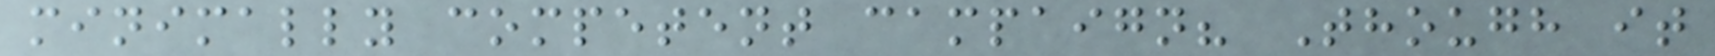minimally competent campaign? Though it
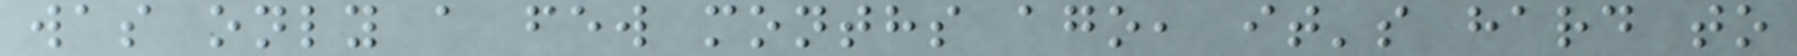was only a few months ago, it's hard to
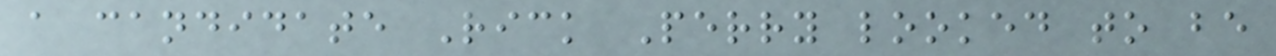a candidate Rick Perry looked to be
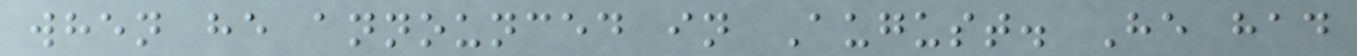when he announced in August. He had
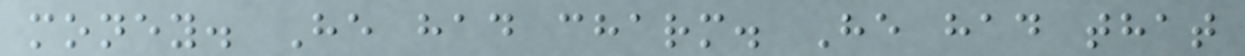money. He had charm. He had that
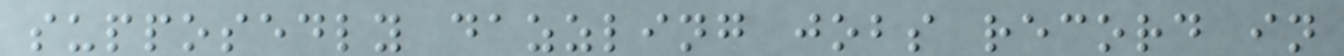supposedly dazzling jobs record in
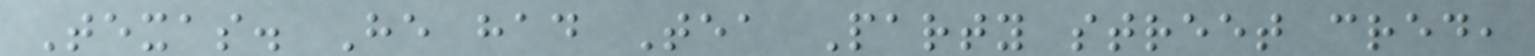Texas. He had Tea Party street cred,
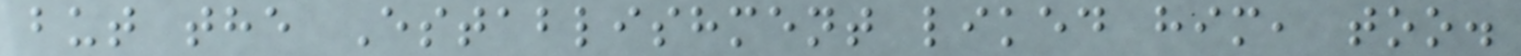but the Establishment liked him, too.
